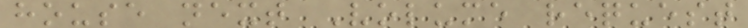house next Volume request
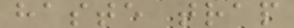haste trap
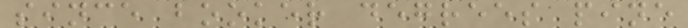since booker degrees pine
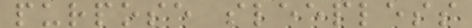purpose sleepless
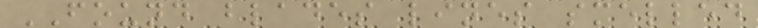FOUND blades lines smelled
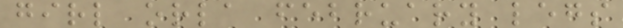girl orla february legs
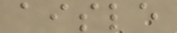aisle
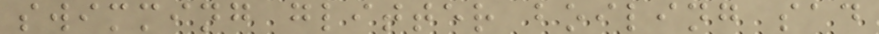swimming glitter boiling sad
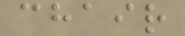chair
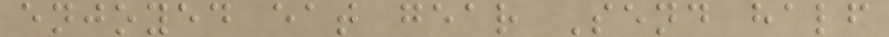enjoyed eat gear Send half
